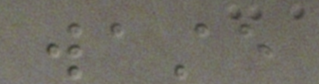waste
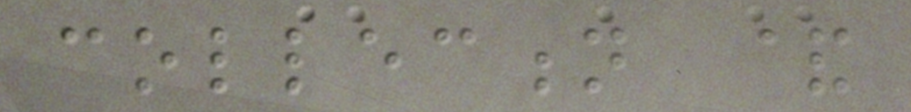collection &
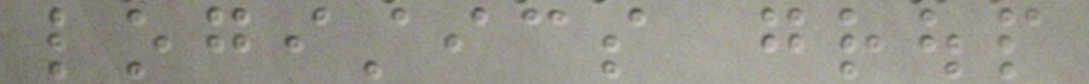logistics group
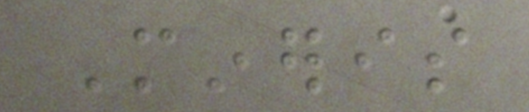Mineris
